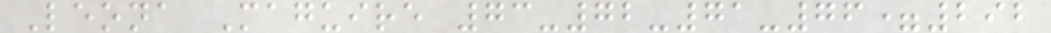Leona Maguire 73-72-71-76=292
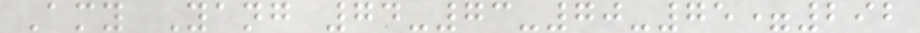Amy Yang 74-73-70-75=292
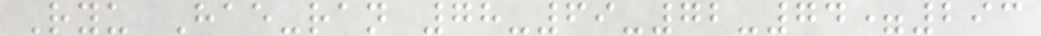Ryu Hae-ran 78-69-72-74=293
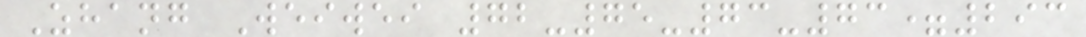Zhang Weiwei 72-75-73-73=293
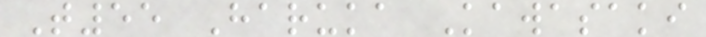T55 Haruka Kawasaki
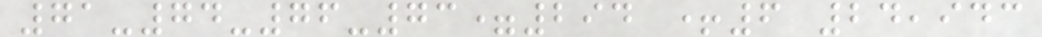71-74-76-73=294 +6 24,943
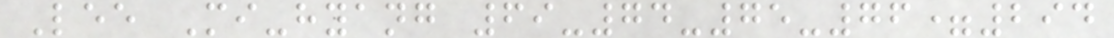Lee Mi-hyang 69-74-75-76=294
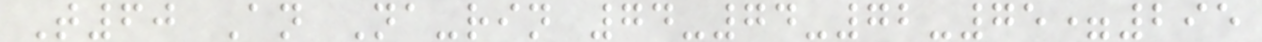T60 An Na-rin 74-74-72-75=295
